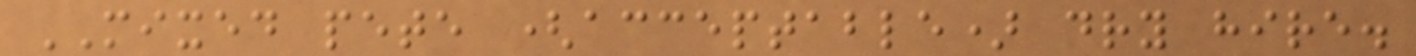MIXED pete (acceptable) dry hire.
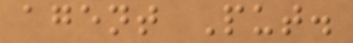agent Put.
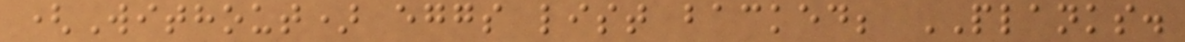(Without) eggs list backed; PLANKS.
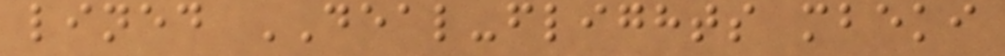lined DEAL-flights mbeki
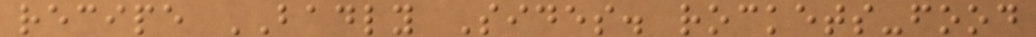recipe BADLY Sides. rockets-food
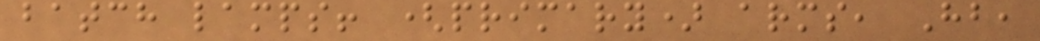batch lamps! (primary) arms, Hb,
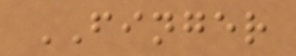FINGER
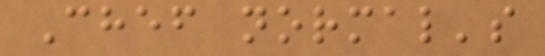Chef normal's
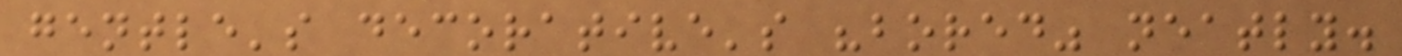gentle's decorative's "bored" neatly.
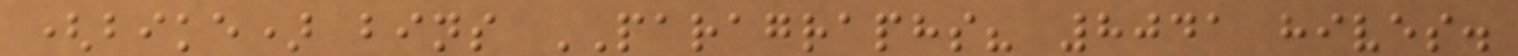(bike) bins PARAGRAPHS? 8041 hives.
